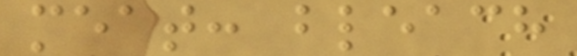meat: bleach
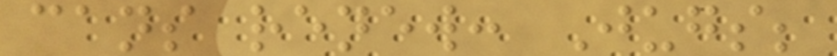cans renew: Jugs;
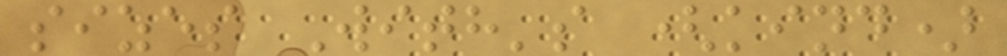sizes With's (kind)
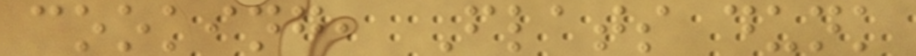cooking, Flats dunk
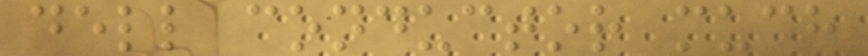dell conductor much
